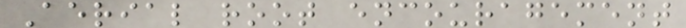Aerial root encouragement
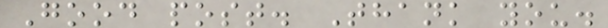Good post. Thank you.
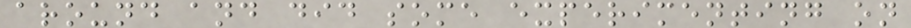around and did some experimenting on
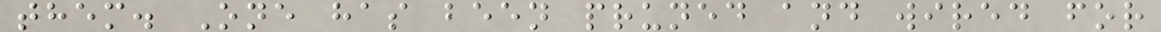them. One has been pruned and wired for
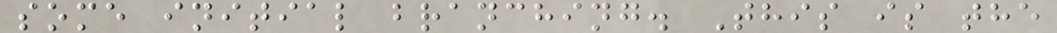some initial branching. This is the
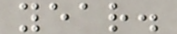year.
